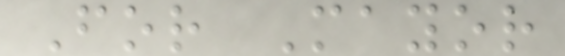For Mayor
